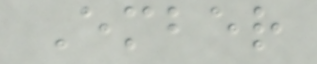Ember
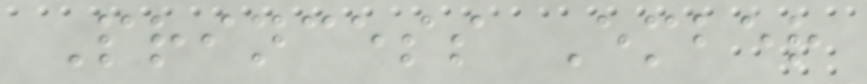Princess Ember
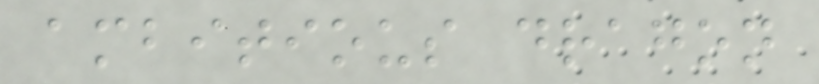ambitious dragon
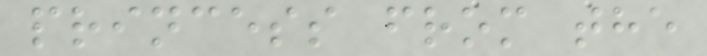princess from the
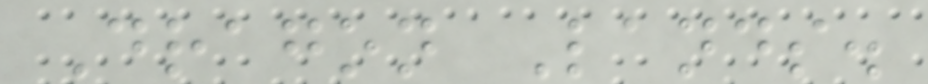Dragon Lands.
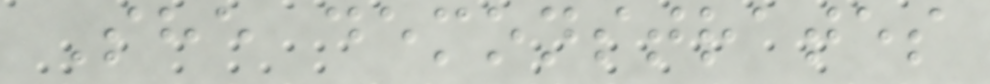She demonstrates
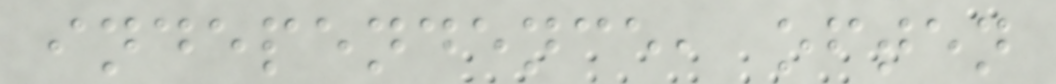independence, often
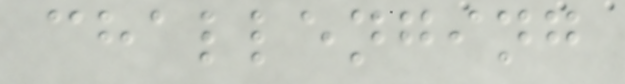challenging
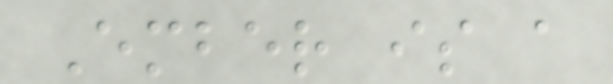Ember is a
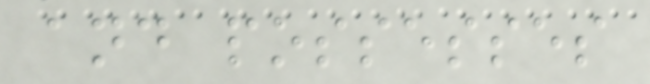and possesses
